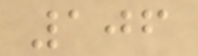106
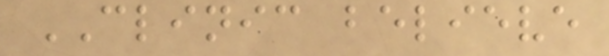CLINIC believe
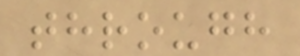through
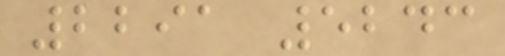2291 5243
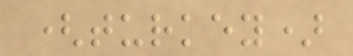(turkey)
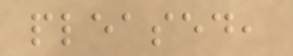pleased,
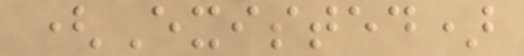(Existed)
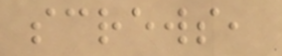screws,
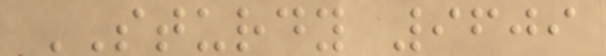STURDY 9609
